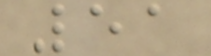51
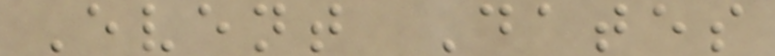Event Dates
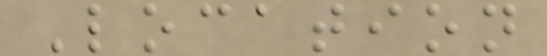Location
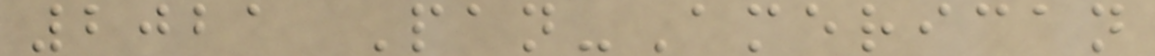2021 Pan-American
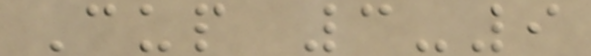Cup 3-9
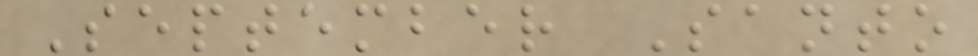September Santo
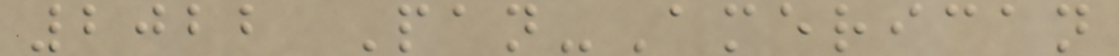2022 Pan-American
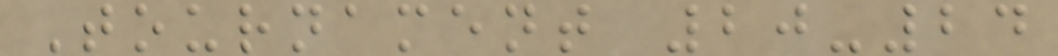Tournament 20-24
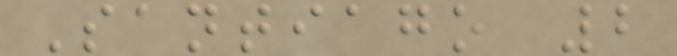Santiago 2
